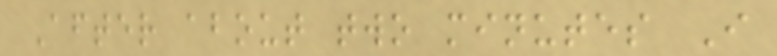After about two minutes I
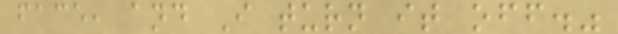face, and I turn it off."
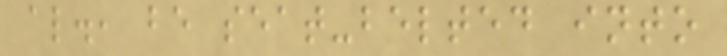al., be seat-belted into
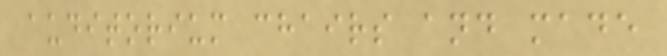auditorium chairs and made
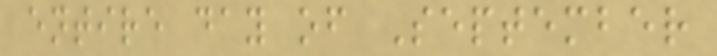entire day of September
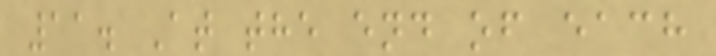11. At the end of each
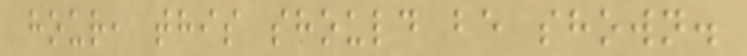hour, this should be shown.
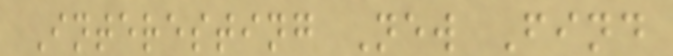Interesting New Find
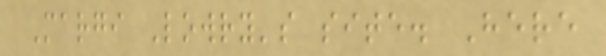Margi Lowry's site. Here
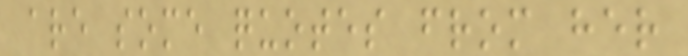are some quotes from her
